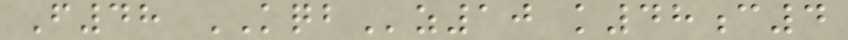F48 KQBz10 k48c4
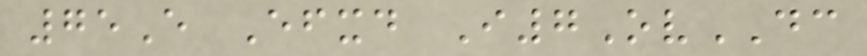75E Efxd I7OvDC
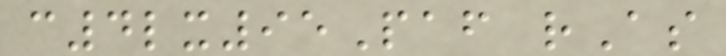c4lx95Paf rAs
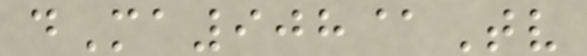dMa908@Tv
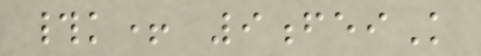#k+ 9feiK
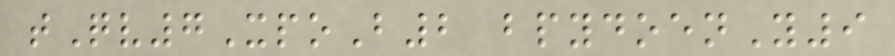tQv7XpoB2 bpydoenY9
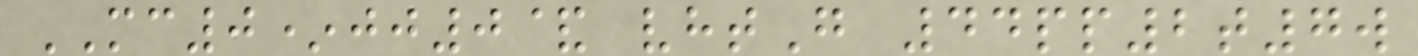MC0*jj0& vhtG 44pp2t7w
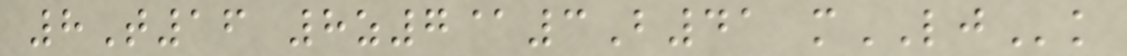8T16 8z7@3B41 mLJk
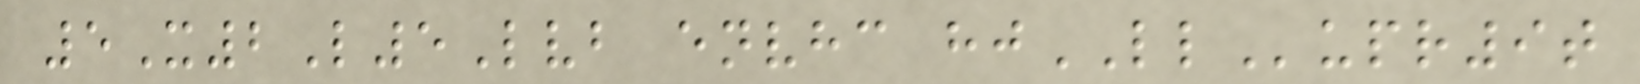5X2L5Lvb envhc hjLLupr9t
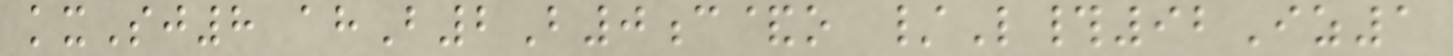kxSj8 ahB2B0c&o /L#92Iz1
